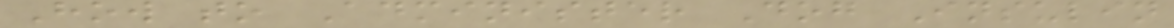How to Administer Dog Insulin
